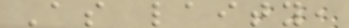As laity,
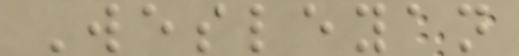Wesleyan
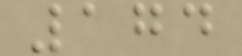174
